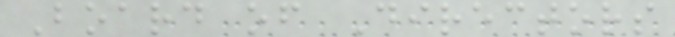Board of Directors
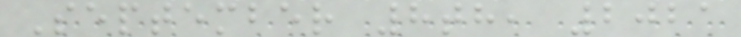September 8th, 2021
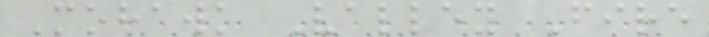Mohawk Valley Fire
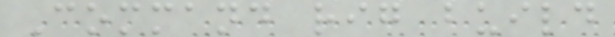Command rig build
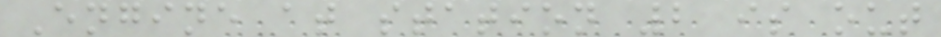Engine at station 2 is out
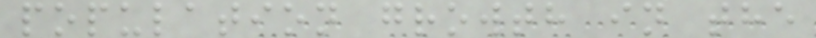population growth in the
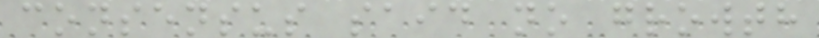consensus said no growth
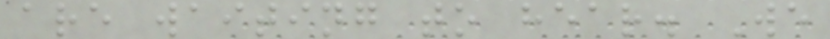are waiting to hear. We
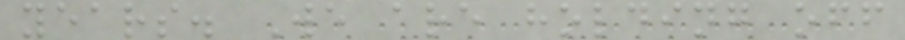years. We are holding off
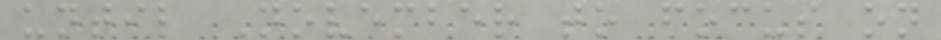until November to focus on
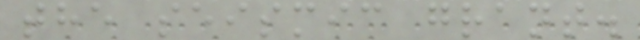the seismic grant.
